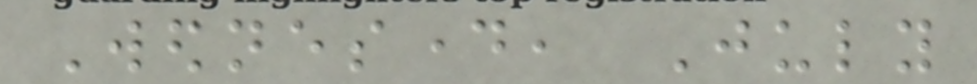Wednesday, July
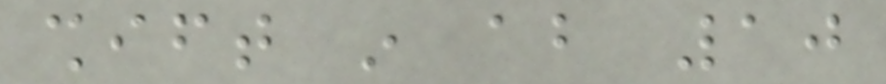shift in about 10
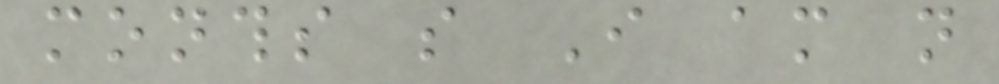months so I am not
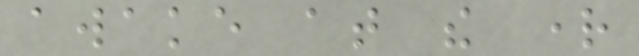awake at the right
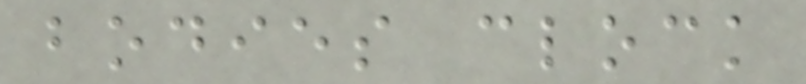bodies clock
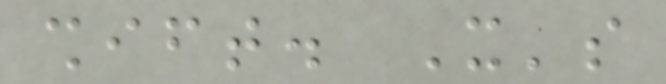shift. It's
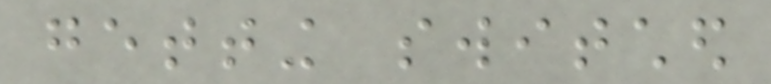getting switched
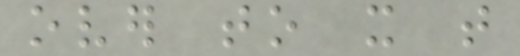over to it that
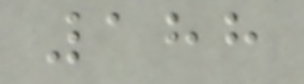188
